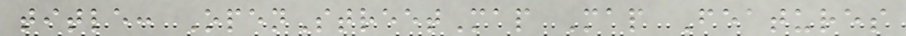title: OpenStreetMap Map Features
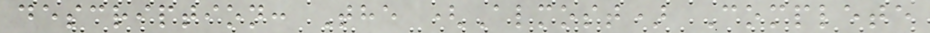description: The (Almost) Complete
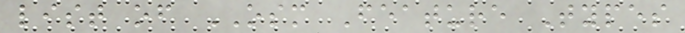list of OSM Feature Types
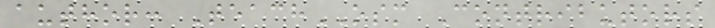author: TeachOSM Contributors
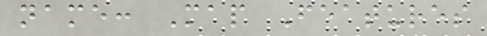name: Map Features
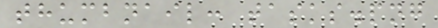thumbnail: tasks.png
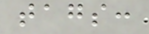tags:
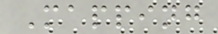Mapping
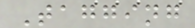Tagging
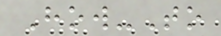How-To
